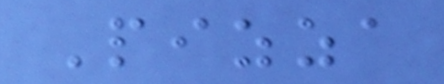Pizza
